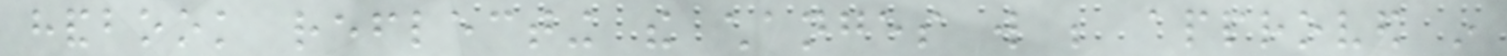handbook reflecting the changes will be approved in
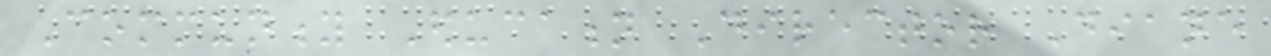Community Education Director Diane
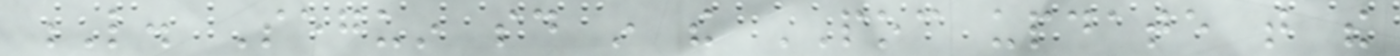L. Seguin said in the POC update that the
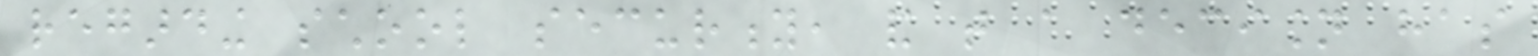regarding school security, and that a decision has
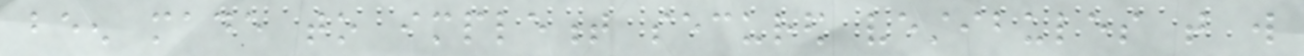been made to implement secured vestibules that will
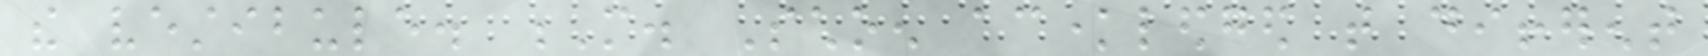the vestibule. M. Schoen acknowledged that different
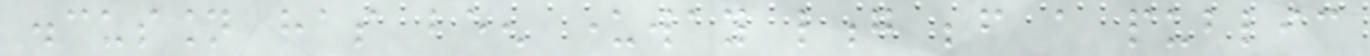discussion has been underway long before a public
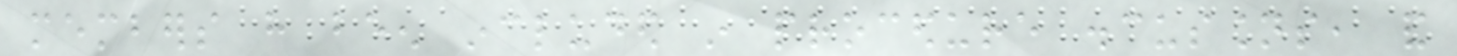members have been included in procedure discussions, and
